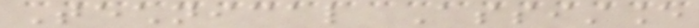Technical Assistance
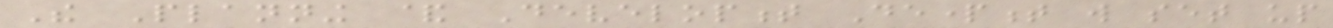The Planning & Development Department will set up
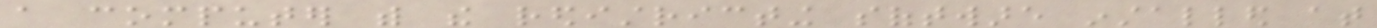a computer with the redistricting software installed at
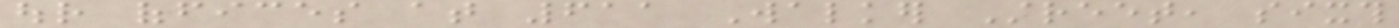our offices at 611 Walker Street, sixth
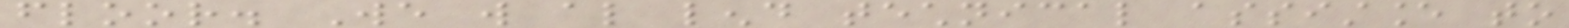floor. We will also lend technical assistance to
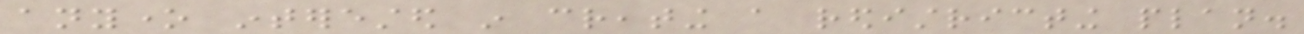anyone interested in creating a redistricting plan.
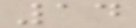14
